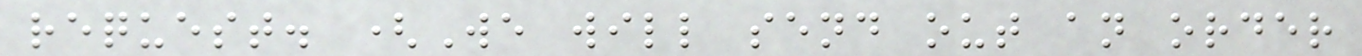request. (We will send out an order
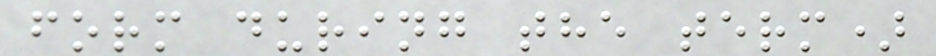form during the term)
